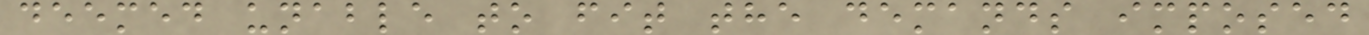deemed unable to fit the demands imposed
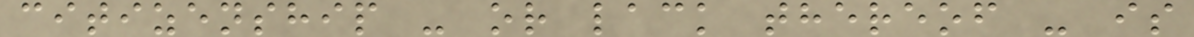citizenship - or lack thereof - is
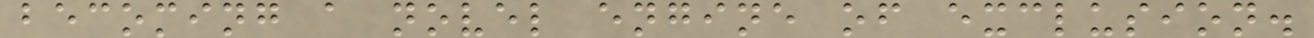becoming a novel engine of exclusion.
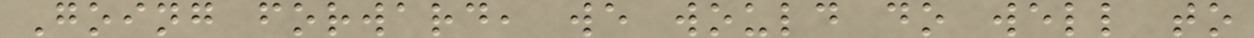Going forward, we would do well to
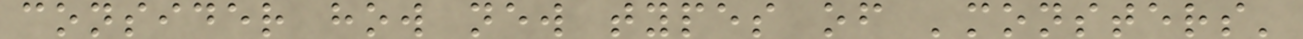consider how new types of 'monsters'
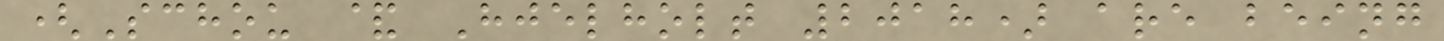(Schou & Hjelholt 2018) are being
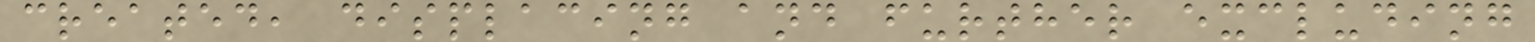created, displacing and further excluding
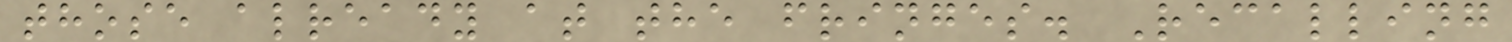those already at the fringes. Recalling
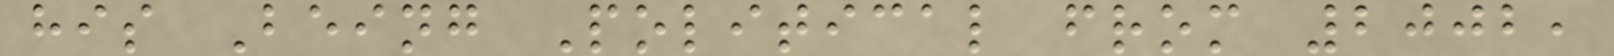his Being Political from 2002,
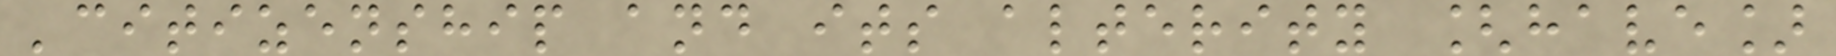'citizenship and its alterity [have]
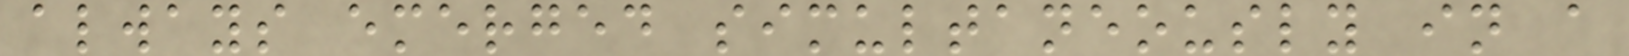always emerged simultaneously in a
